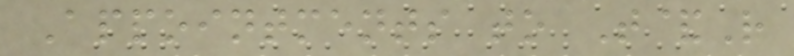Appointments to T&R
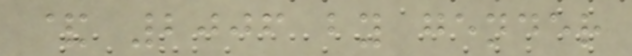& 2006 by gender
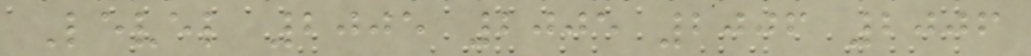Level 2005 2005 2006 2006
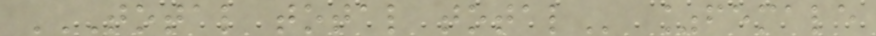TOTAL TOTAL TOTAL %female
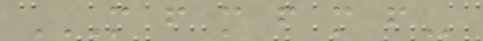M F M F M F
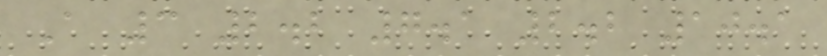A 3 2.2 7.1 2.2 10.1
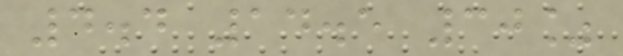4.4 14.5 30%
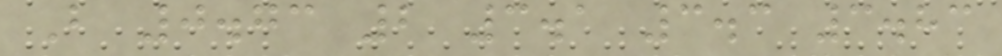B 0.73 2 3.1 3.3 3.83
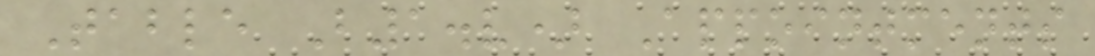Table B1.v) Appointments
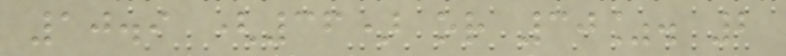10.9 (36) or 30%. 2
